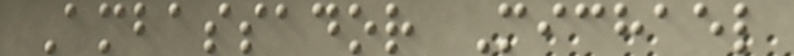Ambassador Michael
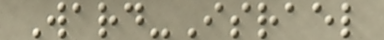Ward-Israel
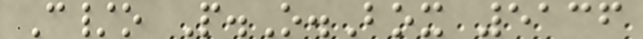C/o P.O.Box 5136
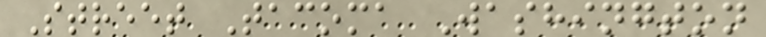Street Tacoma Washington
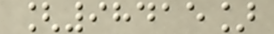[98415]
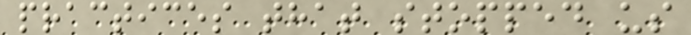practices that stopped us
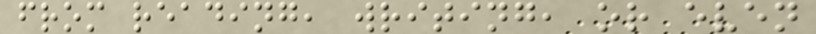from reading, writing, or even
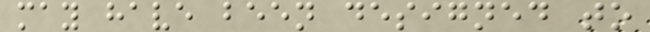may have been designed to
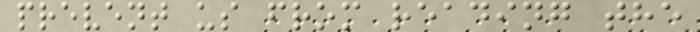prevent us from reading the
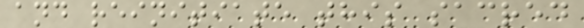and reinitiate this sacred
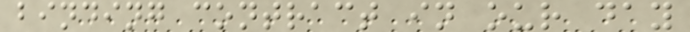binding contract in our day
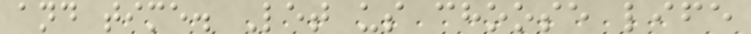and time. Let us choose life
